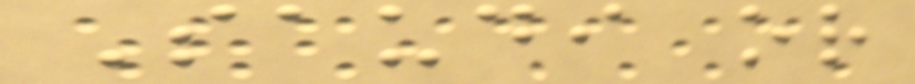Saudi or
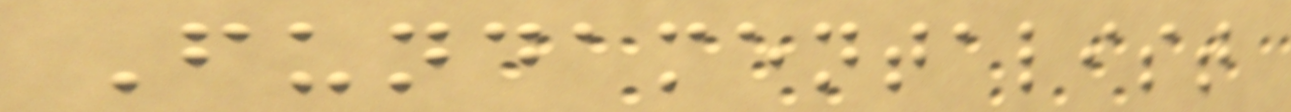Fundamentalist
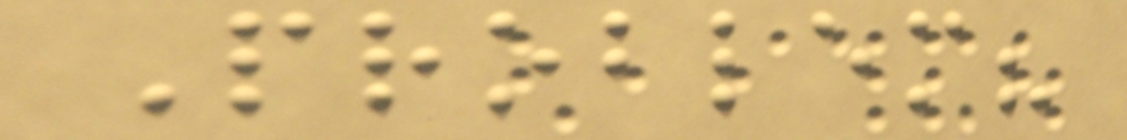Problem?
